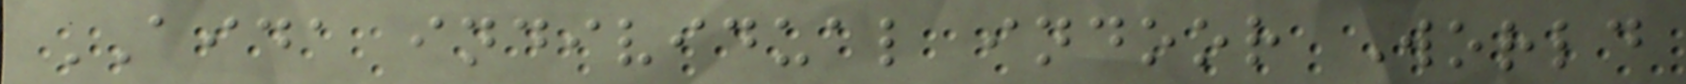AIDA individual indoor World
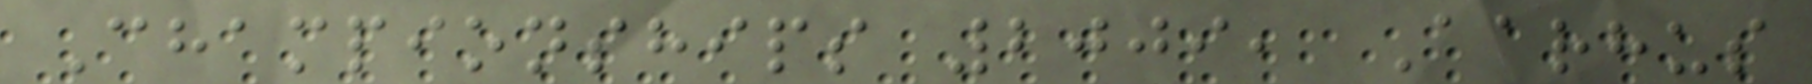Championships 2009, Aarhus
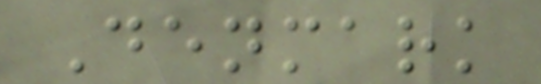Denmark
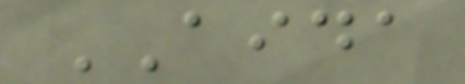AIDA
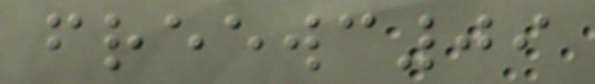freewc09
